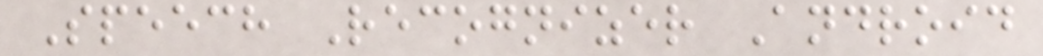Speech Recognizer Android
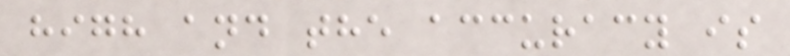high and the accuracy is
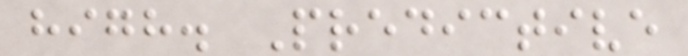high. Predictive
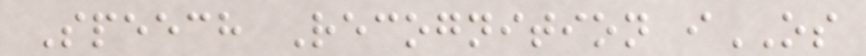Speech Recognition iOS
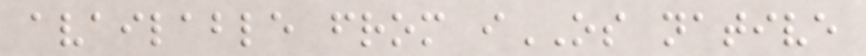available from iOS native
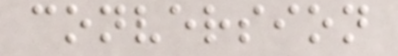conversion
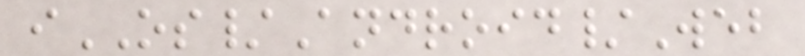iOS/Android/Web
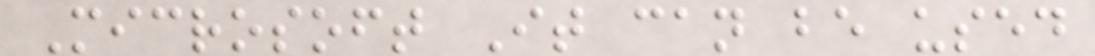Microsoft It can be used
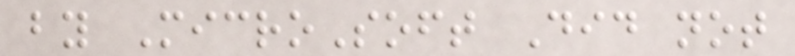by MicroSoft Did not
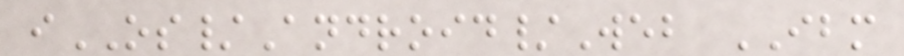iOS/Android/Web IBM
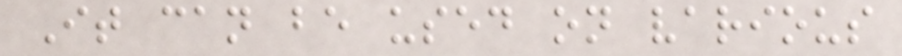It can be used on various
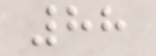88
